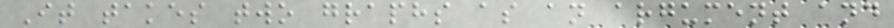It takes two graphs as an argument and
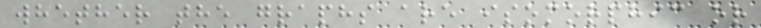whether the graphs are isomorphic or
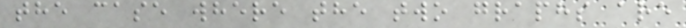the case where the two graphs are
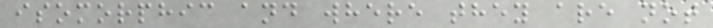isomorphic and where they are not
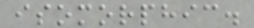isomorphic.
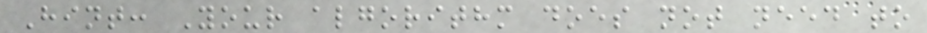Hint: Your algorithm does not need to
